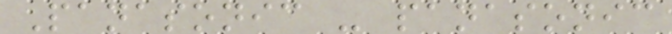Panasonic - panasonic
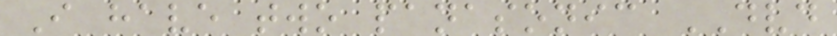I have two panasonic DVD
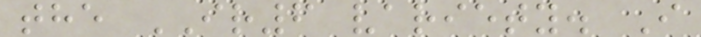the IR6 variety. I
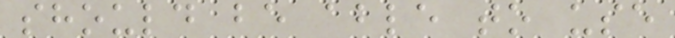should be able to use
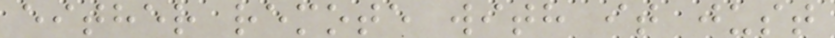either remote with it just
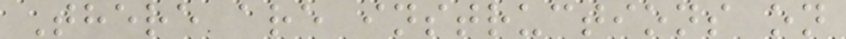There are instructions on
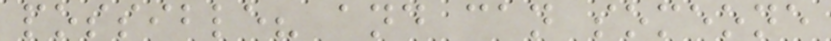possible? and can someone
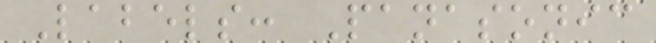Labels: Panasonic
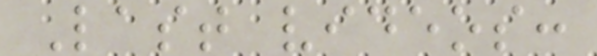Last videos:
